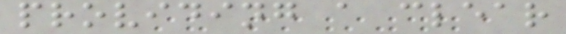providing a clear
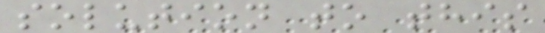solution to this
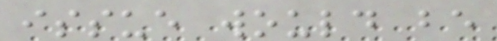issue would be
